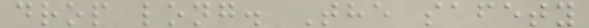drop long. The safety
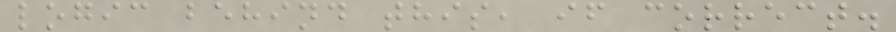logic behind this, if correct.
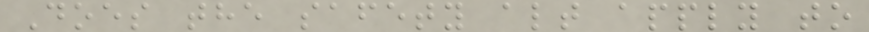Does the safety alt apply to
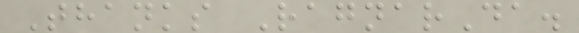Thanks RagnarDa.
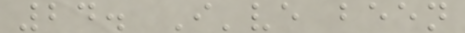24. I've been
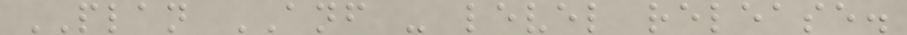PLAN ANF - level release.
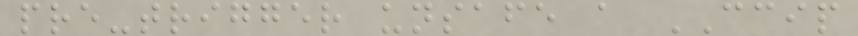pre-trigger unsafe a CCIP
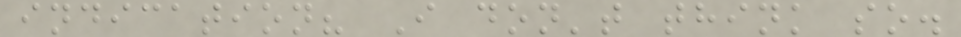indication? I don't think so.
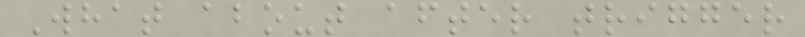What about after trigger
